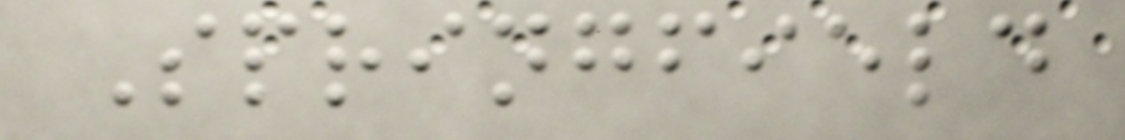Springfield
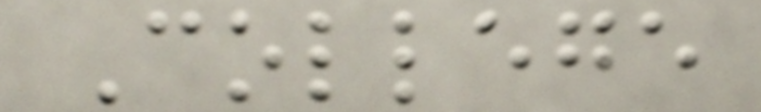College
